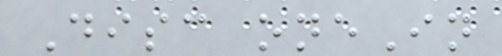Disc oneIn
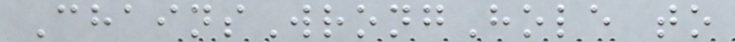ChainsWrongHole to
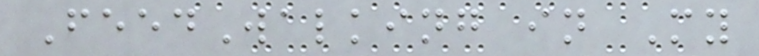FeedWalking in My
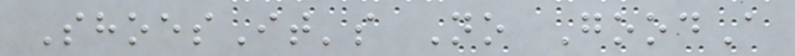ShoesIt's No GoodA
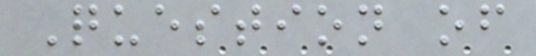Question of
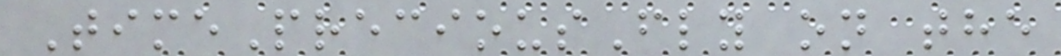TimePreciousFly on the
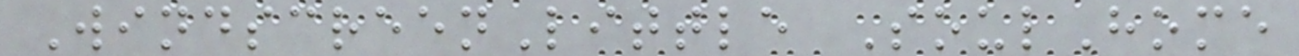WindscreenLittle SoulHome
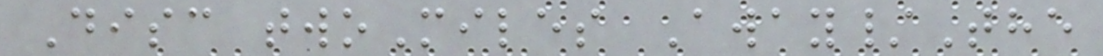Disc twoMiles Away/The
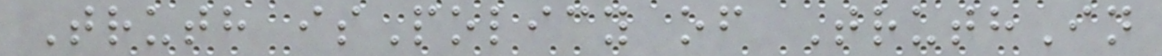Truth isPolicy of TruthIn
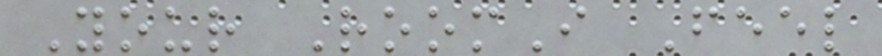Your RoomI Feel
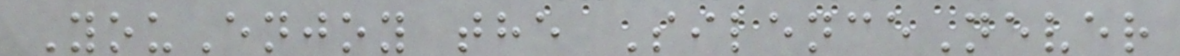YouEnjoy the SilenceNever
